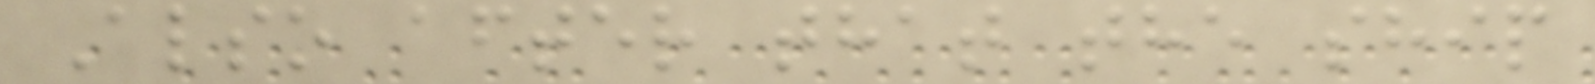Also after that the ship
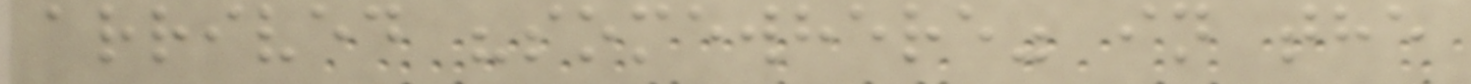arrived "somewhere" in the
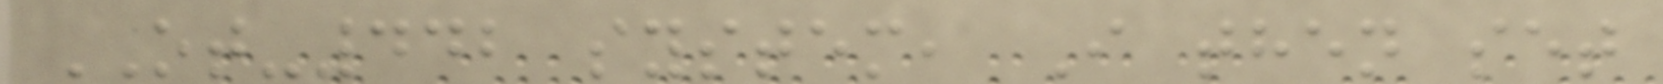OT-442 system, I then set
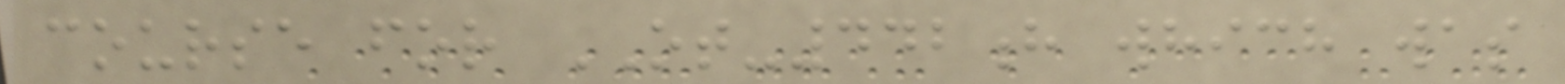course for OT-442h which was
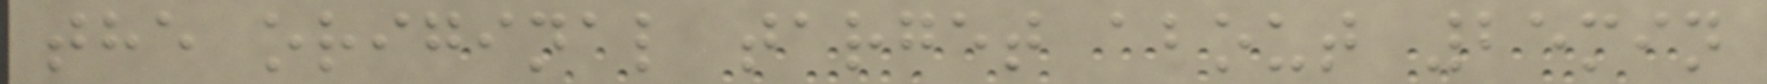the original target about 25min
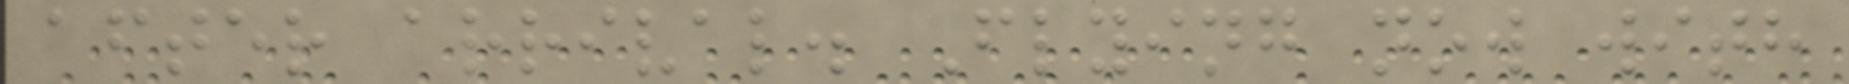after arrival. Flying now with
